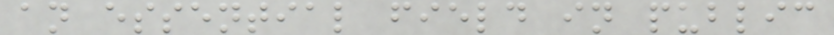an essential field in public
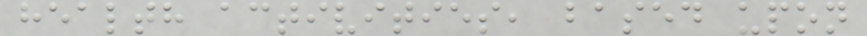health activities, based upon
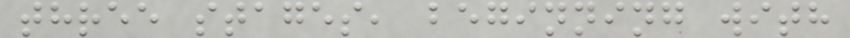three stages, beginning with
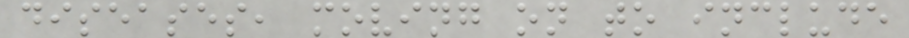diseases, moving on to include
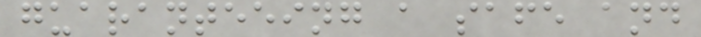guaranteeing a safe and
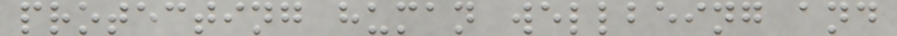protecting human wellbeing and
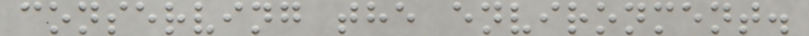conserving the environment.
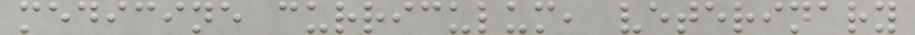medicine curriculum, veterinary
